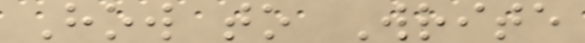How to Write
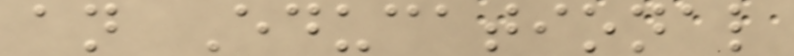an Educational
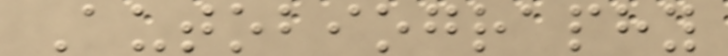Autobiography
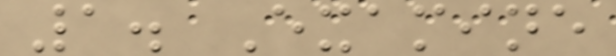1. Examine
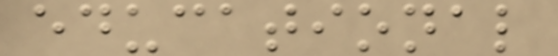educational
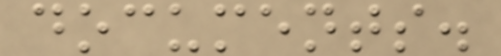documents.
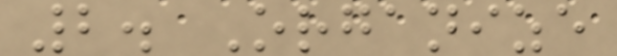2. Organize
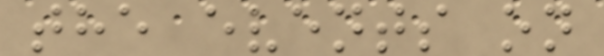the events on
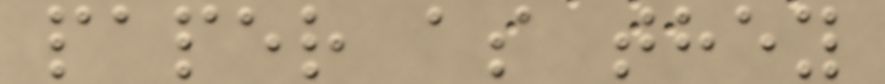paper as they
